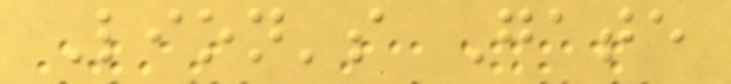Lion's Gate
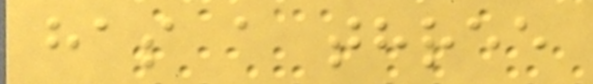has a three
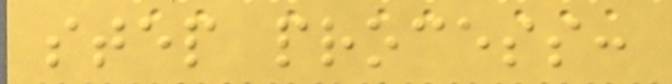step process:
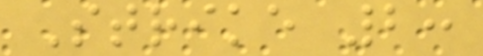Strike 2:
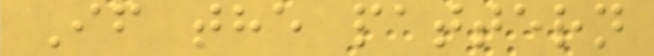If the pattern
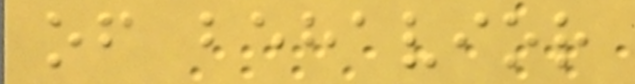of behavior
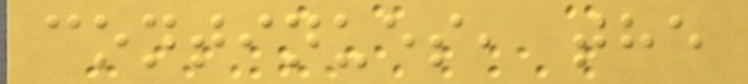continues, the
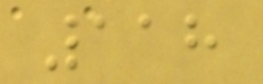118
